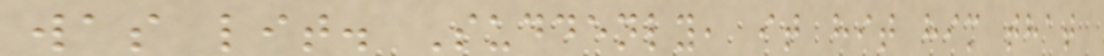was lit. Suddenly, it hit him that
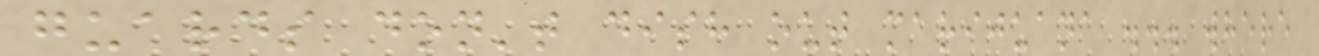guards don't dish out marijuana ... where
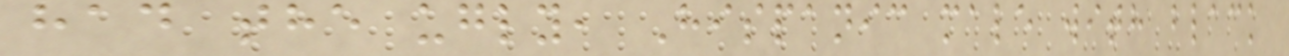had the ugly, Hispanic male with black
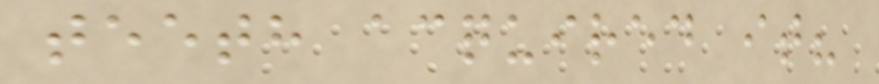teeth acquired it?
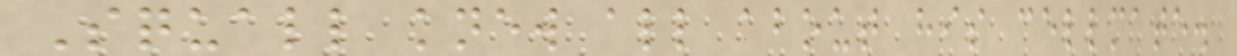Squall knew all about his cellmate.
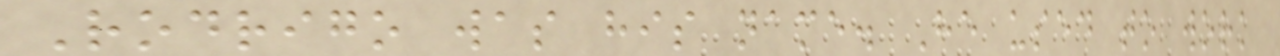Rodrigo was his name. He used to work
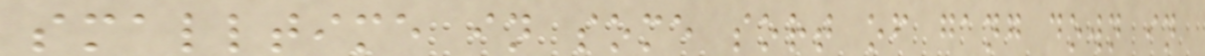smalltime in some sort of gang down in
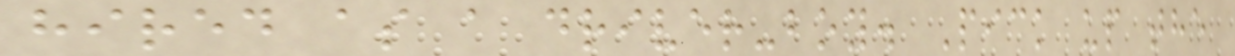hired as a driver-boy. Pick up the
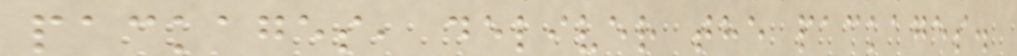packages, deliver the packages.
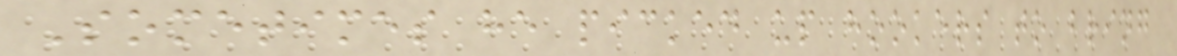Sometimes he picked up hookers to bring
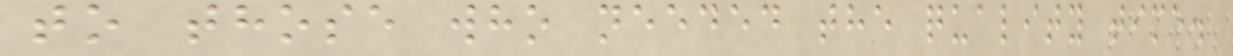to those who needed the quality time.
